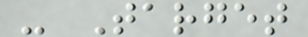- Target
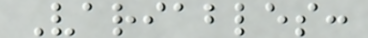Variables:
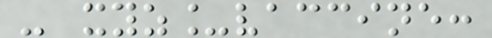- xyz_vaccine:
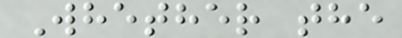Whether the
